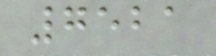7521
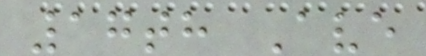17th Ave
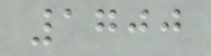1700
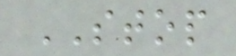STOP
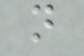n
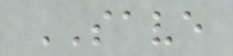SAVE
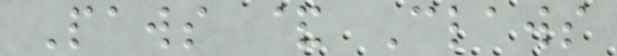Paws & Claws
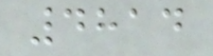4814
